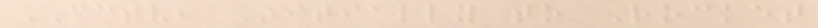CCTV, Initially to Rocket
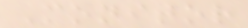Monitor
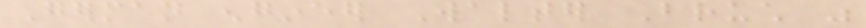German engineer Walter Bruch was
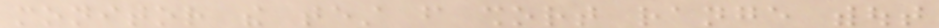monitor the test from short range without
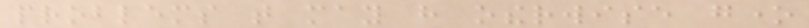problems that may have otherwise gone
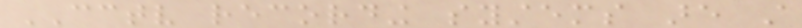CCTV recording systems are still
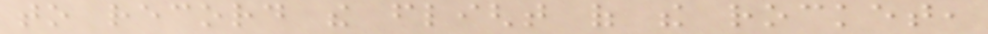to record the flight of the rocket,
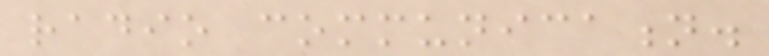radio communication.
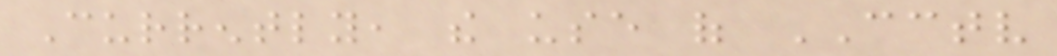Currently, the use of CCTV
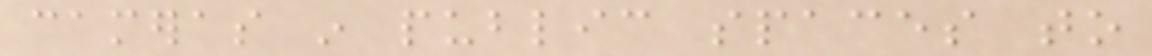cameras in public spaces to
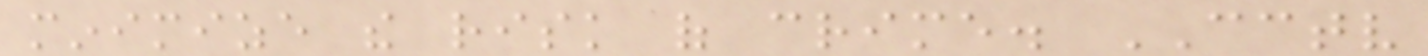minimize the risk of crime. CCTV
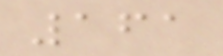161
